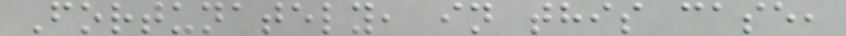Fortunately, in this case,
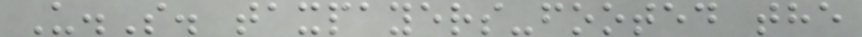U.S. taxpayers-footed the
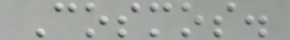Cosmos.
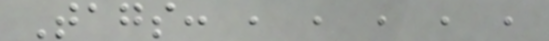Tags: , , , , ,
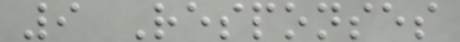9 Responses
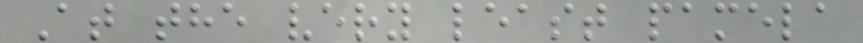At the very least pamela
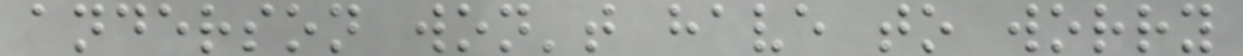anderson won't have to worry
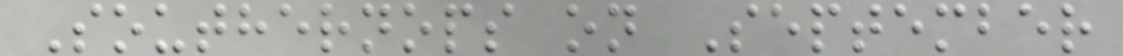Southernops on September
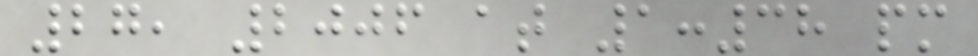27, 2006 at 1:38 pm
